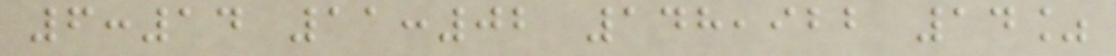6:14 11:02 148,922 14%
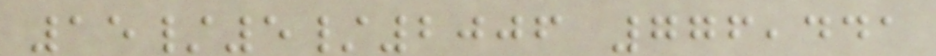15/5/2006 776,441
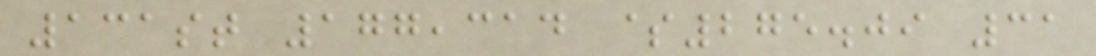131st 177,314 $275.09 31
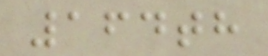164th
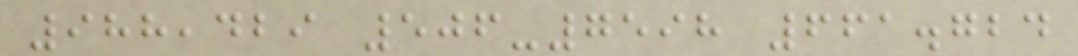988,429 506-7598 661.724
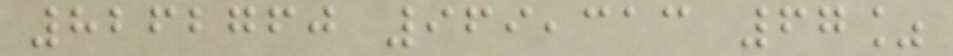8262760 969,313 67%
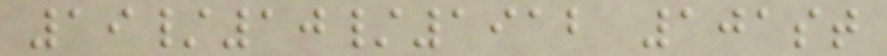19/10/1912 101st
